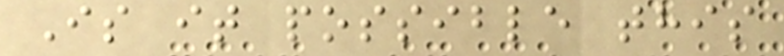Is it possible this
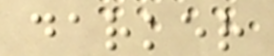darker
